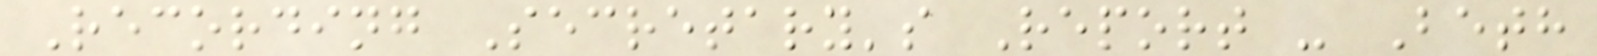Recording Secretary's Report - Beth
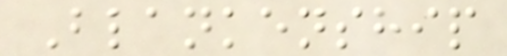Blankenship
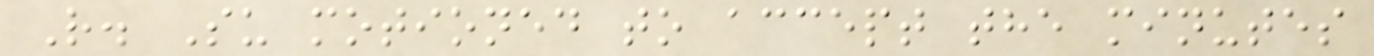R. Su motioned to accept the minutes
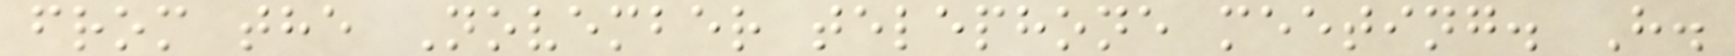from the November telephone meeting. H.
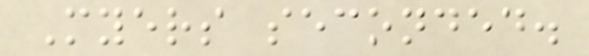Myers seconded.
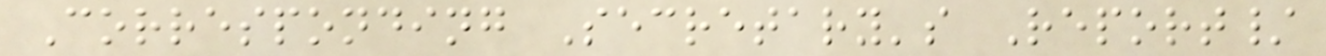Corresponding Secretary's Report/
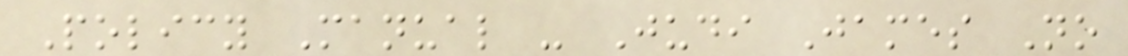Policy Manual - Judi James No
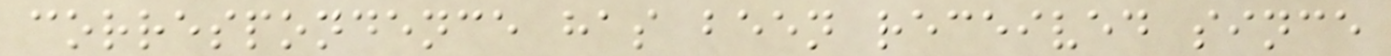correspondence has been received since
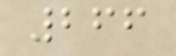266
